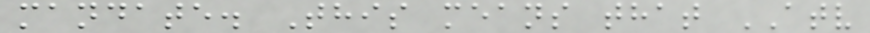mandate. This means that ATV
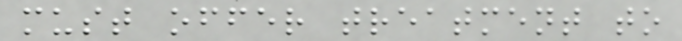must offer treatment to
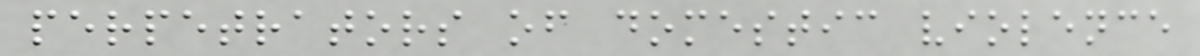perpetrators of domestic violence
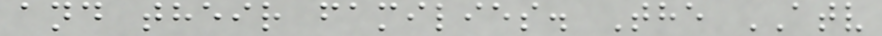and their families. The ATV
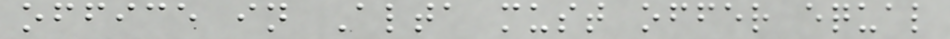office in Alta must offer equal
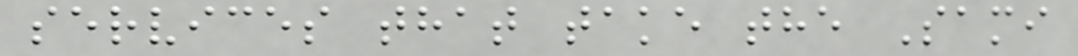services that take the Sami
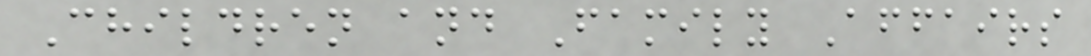Children and Family Affairs
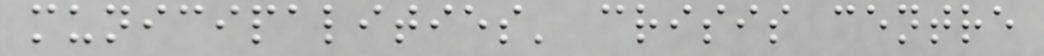municipalities' crisis centre
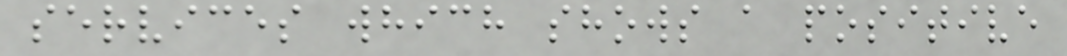services which shows a positive
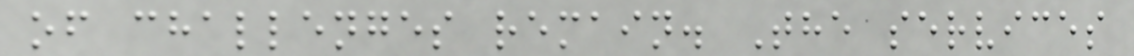of challenges remain. The services
